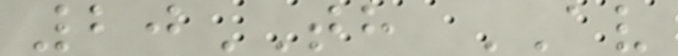20TH AV
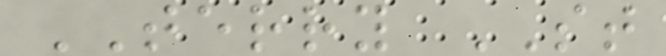TERRY ST
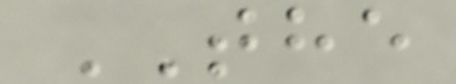THE
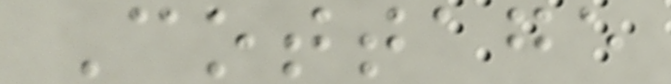Cottage
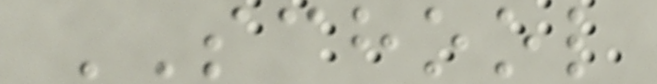SCHOOL
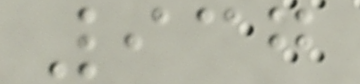937
